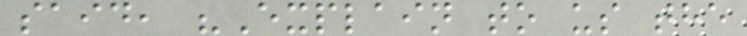said, "Explain to us the
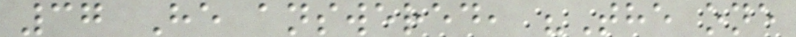37 He answered, "The one
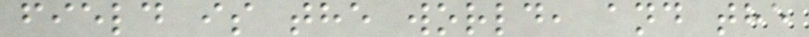field is the world, and the
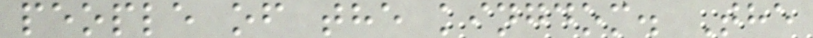people of the kingdom. The
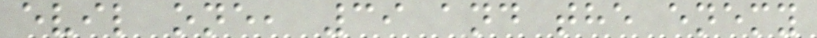evil one, 39 and the enemy
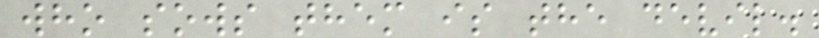who sows them is the devil.
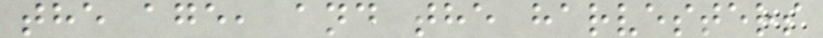the age, and the harvesters
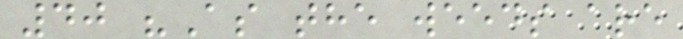40 "As the weeds are
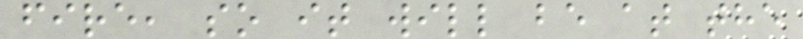fire, so it will be at the
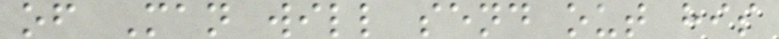of Man will send out his
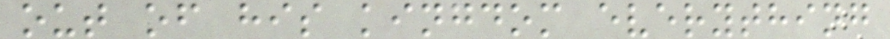out of his kingdom everything
